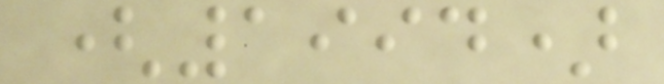(1994)
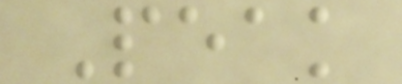Peak
